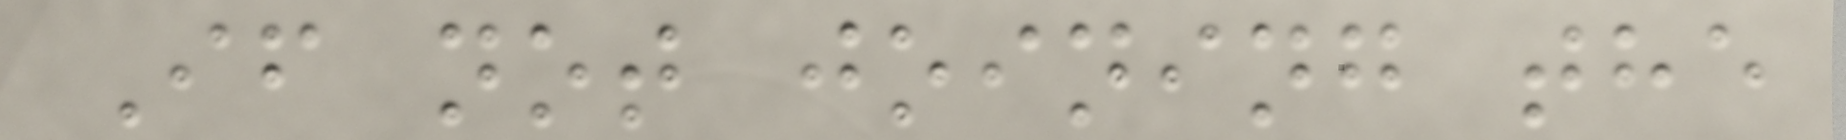If not joining the
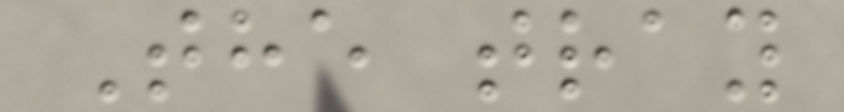The tray
